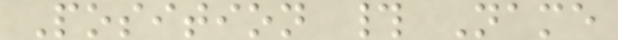Position # Name
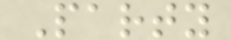Party
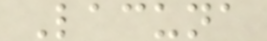Lacuna
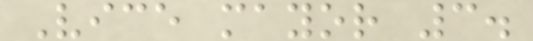Vice mayor 3.
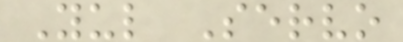Yul Servo
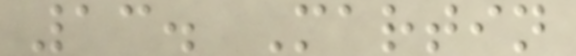13. Martin
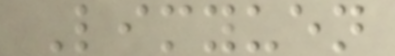Limyuen
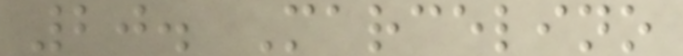20. Marcelino
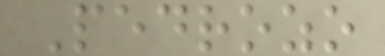Pedrozo
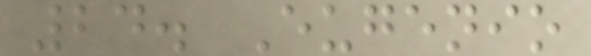24. Eugenio
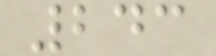243
